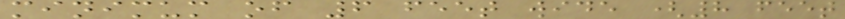minimum of 6 feet wide (8 feet
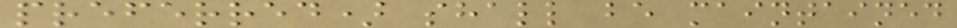preferred) shall be maintained
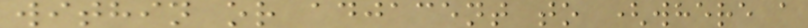within or adjacent to (where a
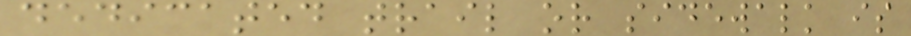dedicated trail or sidewalk is
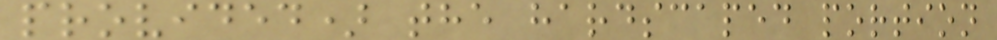provided) the hardscaped portion
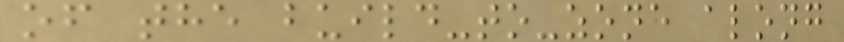of the build-to-zone along
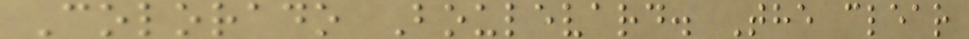Colorado Boulevard. The clear
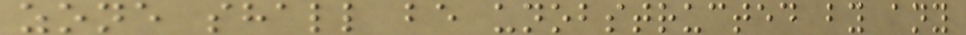zone shall be unobstructed by any
